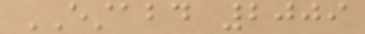ESTABD 2009
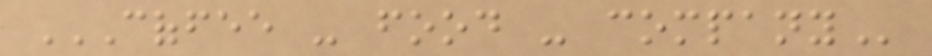COFFEE - FOOD - COMPANY
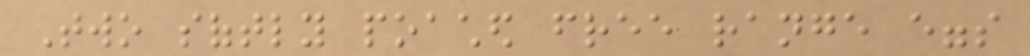Two softly poached free range eggs
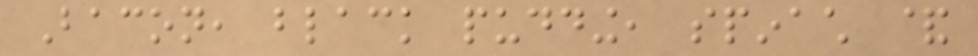Bacon, black pudding, spinach &
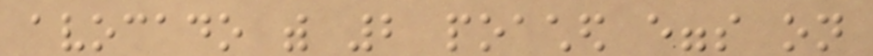avocado with 2 poached eggs on
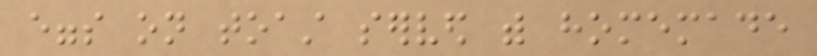eggs on toast served with homemade
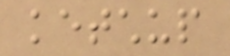ketchup
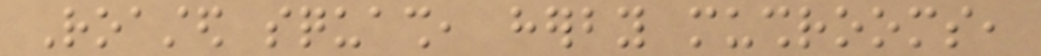Roasted squash, herby mushrooms,
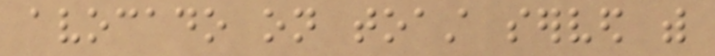avocado on toast served with
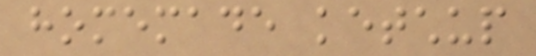homemade ketchup
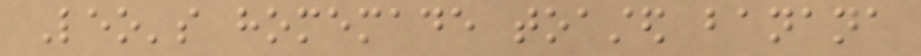Leo's homemade toasted banana
